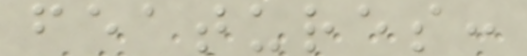features:
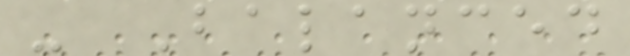- Balanced
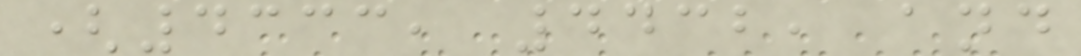(4333, 4432, and
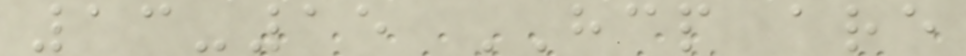13-15 HCP are
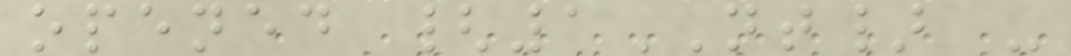opened {1NT} -
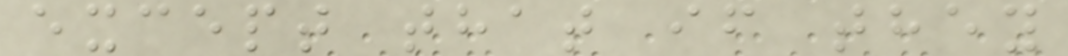except that if they
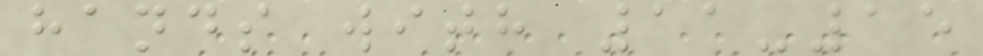hands with 11-15
